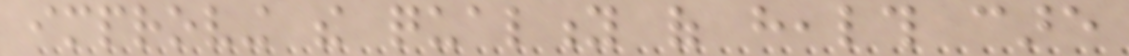improving the quality of health care
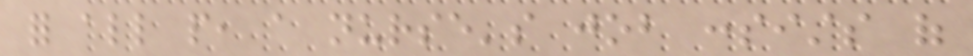for all people, a nurse's job consists of
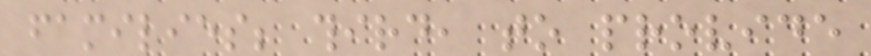families; third, to provide
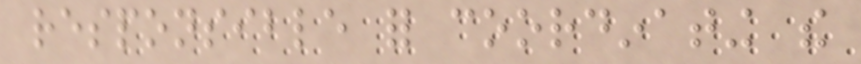responsible for coordinating the
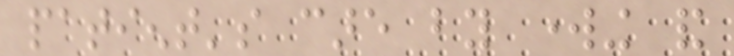patient's care by working and
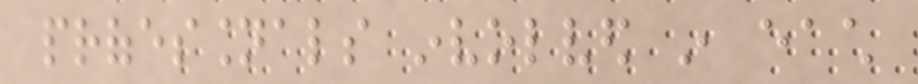professionals involved in each
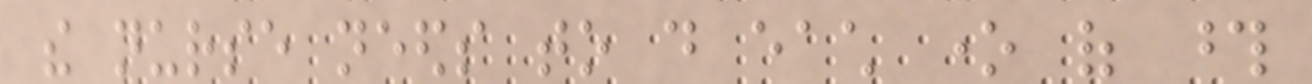the nurse needs to do each one of those
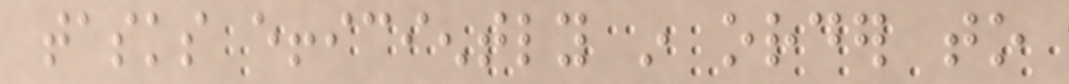tasks efficiently in order to
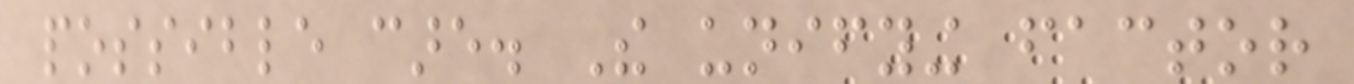possible care. The unifying factor
